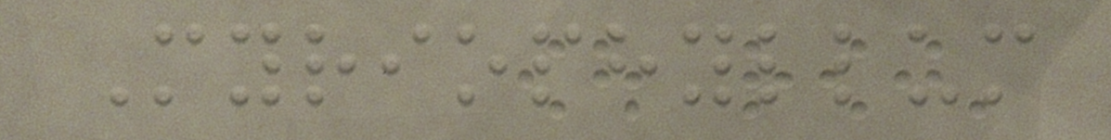Myriophyllum
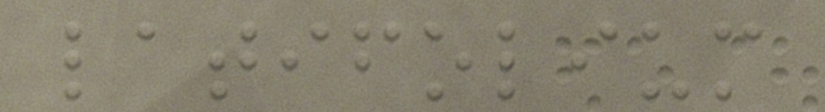latifolium
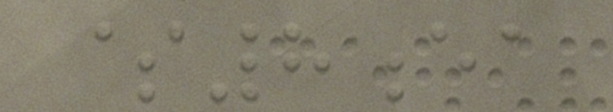$8ea
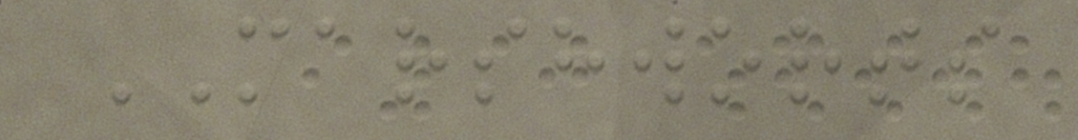MARSHWORTS
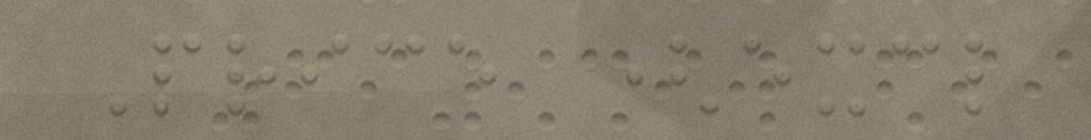Price (excl
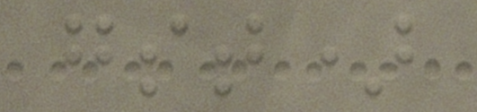gst)
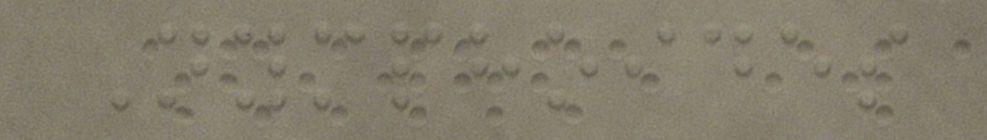Nymphoides
